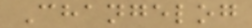Changelog
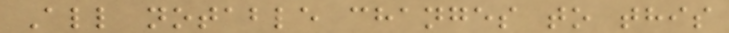All notable changes to this
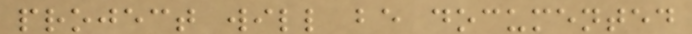project will be documented
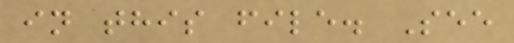in this file. See
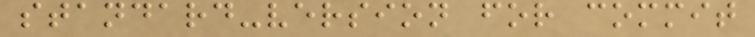standard-version for commit
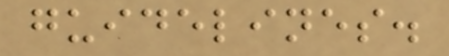guidelines.
